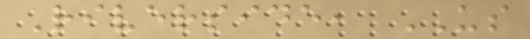Riverside, US
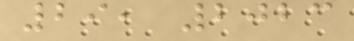29, 2023
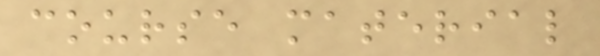course material
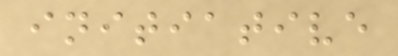initiative
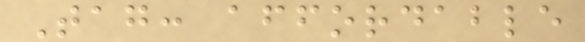Tag: affordable
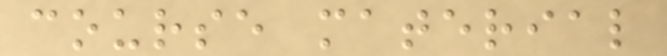course material
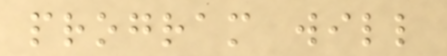program will
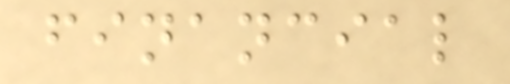financial
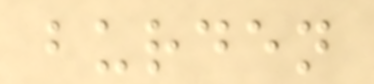burden
